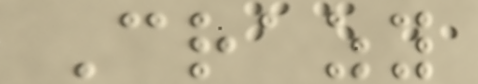Crazy
